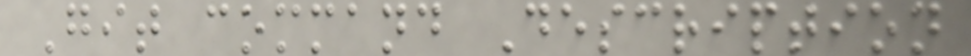Git command Description
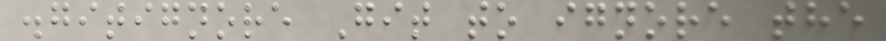.gitignore Git to ignore the
